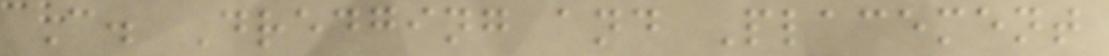C. Dredging and Placement
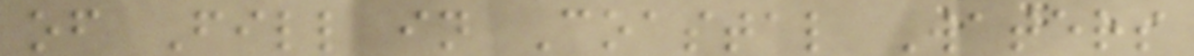of Fill in Coastal Waters
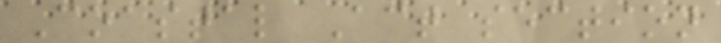Coastal Act section
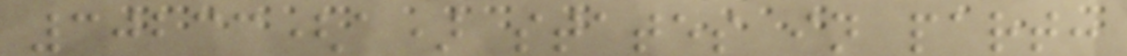30233(a) states in part:
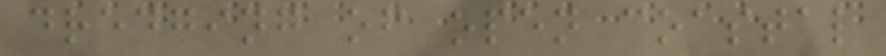dredging of open coastal
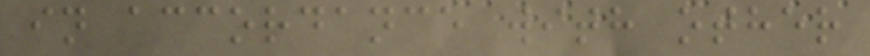in accordance with other
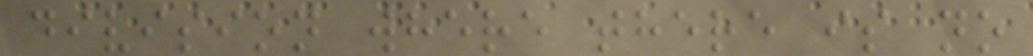division where there is no
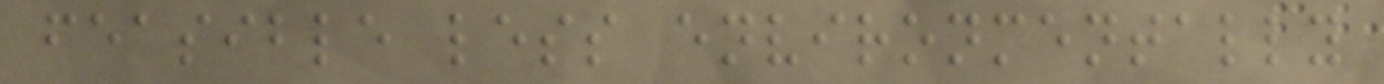feasible less environmentally
